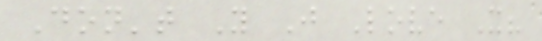Don't You Just Love It?
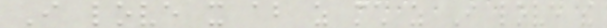I love it about as much as I love the
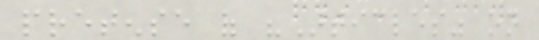pretense of "Articles" on
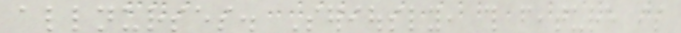allnurses. Seriously, this feature is
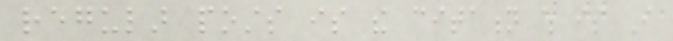regular posts is the citation which is I
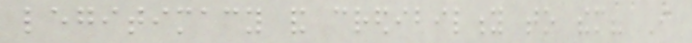legitimacy and credibility to them? I
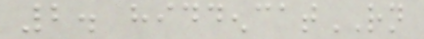2. hiddencatRN
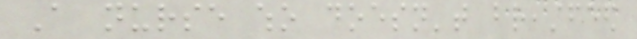A nurse who doesn't breastfeed
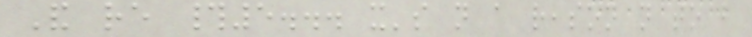And re #5... it's not a reason not to but
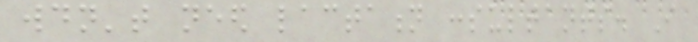wouldn't need lactation consultants. I
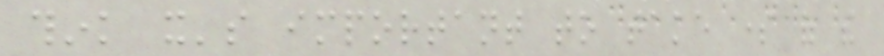think it's important to take some of the
